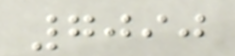7090
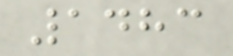1483
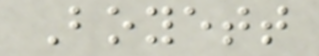Boyett
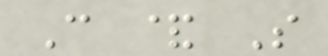C & S
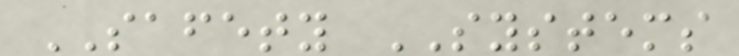SAFETY SYSTEMS
